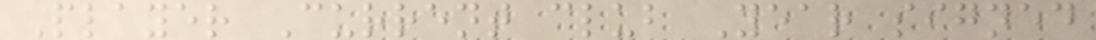Player Current club Year signed
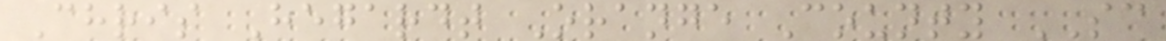Chris Hegardt Orange County SC
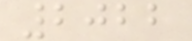2022
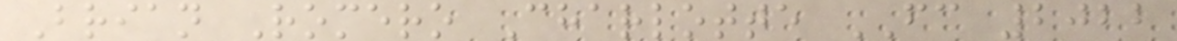Brian Romero Charlotte FC 2022
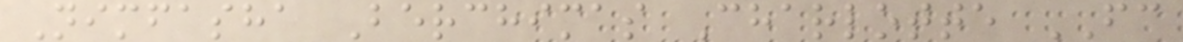Nimfasha Berchimas Charlotte FC
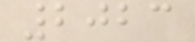2023
